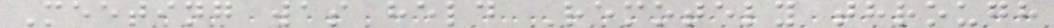Meeting was held Remotely through
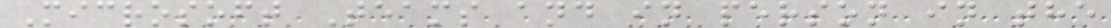Microsoft Teams and in person in the
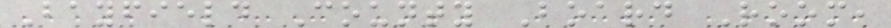Bayfield County Board Room,
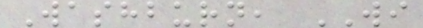Washburn, WI
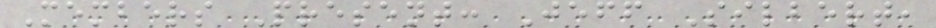Members Present: Jeff Silbert,
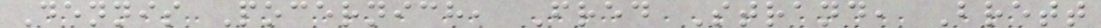Dennis Pocernich, Fred Strand, Brett
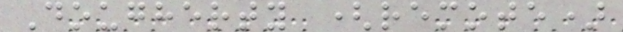Dougherty (remote)
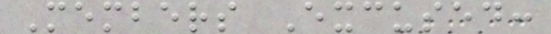Members Excused:
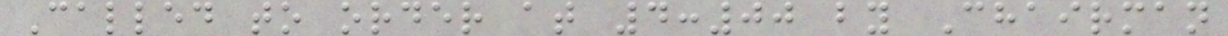Called to order at 4:00 by Chairman
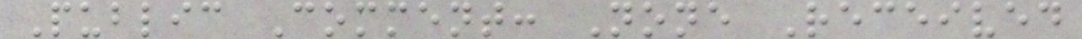Public Comment: None Received
